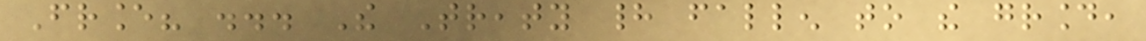France? ... The Treaty had fallen to the ground,
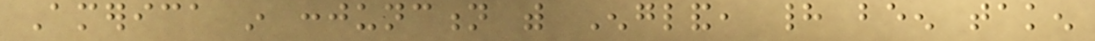America in conjunction with England, had been taken
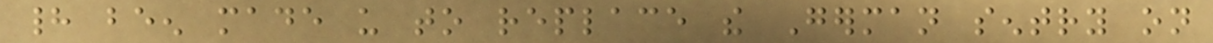had been made us to replace the German sentry on
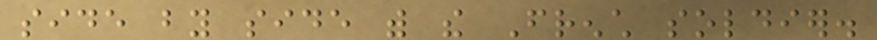side by side with the French soldier.
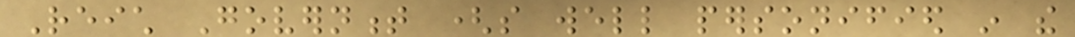Reich Government (so well personified in the
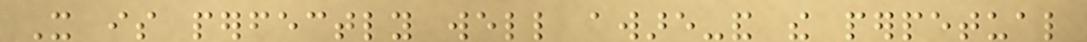It is perfectly well aware-and the perpetual
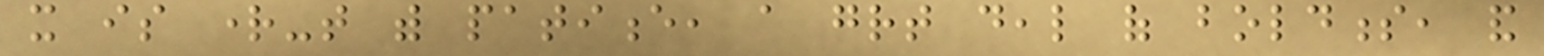it is right-that with patience, a great deal of boldness, and
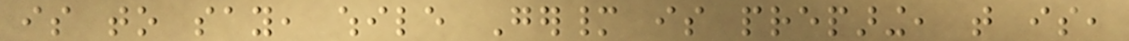is to say, while Germany is preparing, that is,
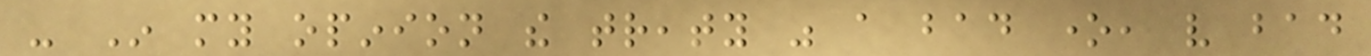- In my opinion the treaty was a bad one, very bad
